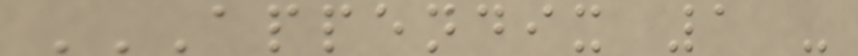APPENDIX 1 -
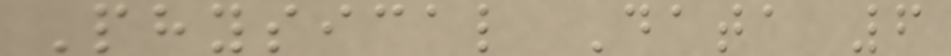Physical Data 6
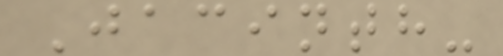Jacinth-
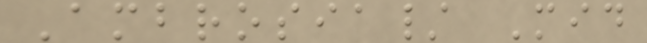Ambrosia/ Mid
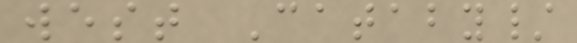west Cataby/
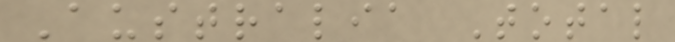Australia Total
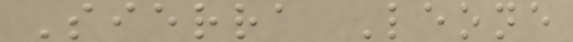Sierra Leone
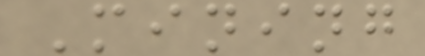Mining
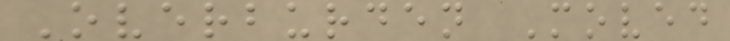Overburden Moved
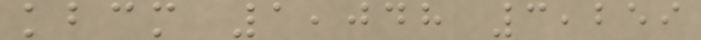kbcm 1,048 3,259
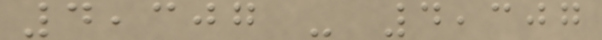4,307 - 4,307
